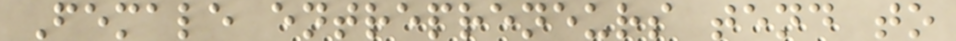Female entrepreneurs tend to
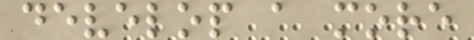develop a more
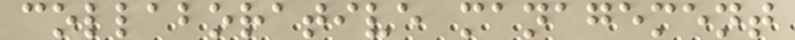collaborative management
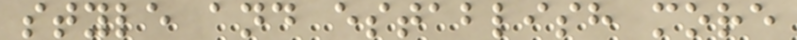style and establish more
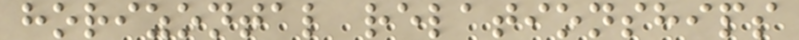horizontal relationships
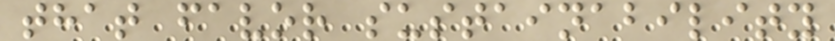that favor sustainability
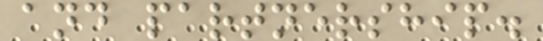and partnership.
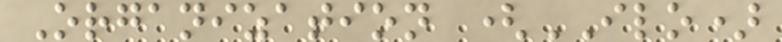Organization (ILO)
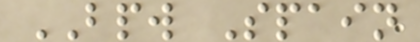BPW Spain
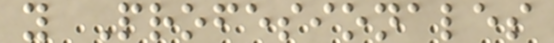y Profesionales
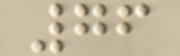76
